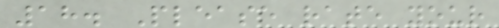18. Please rate your
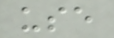use
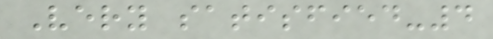Very satisfied-4
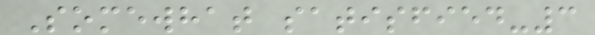Somewhat satisfied-3
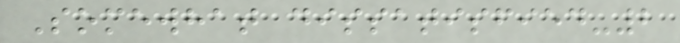Somewhat dissatisfied-2
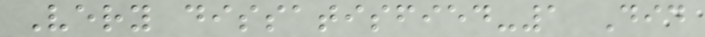Very dissatisfied-1 Did
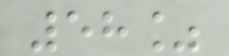58%
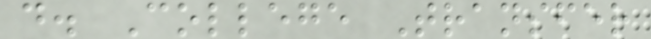d. College Transfer
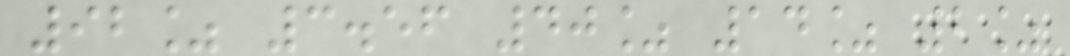92% 3.56 40% 14% 2%
